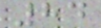84
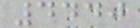4440
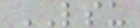LSU
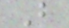B
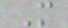M
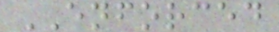ENFORCED
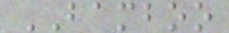BAMBOO
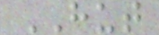HUT
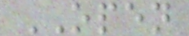OPEN
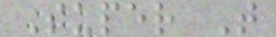Super T
